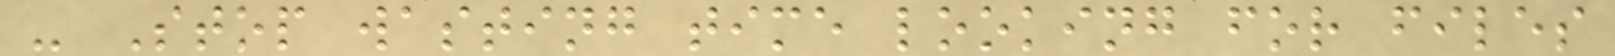- Stop wasting time looking for files
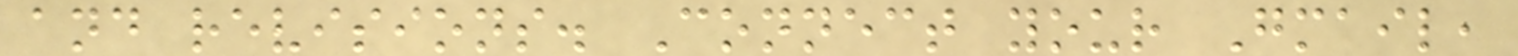and revisions. Connect your Gmail,
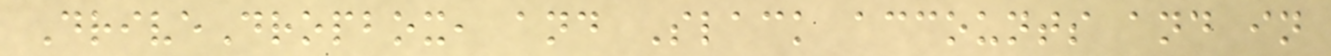DriveDropbox, and Slack accounts and in
